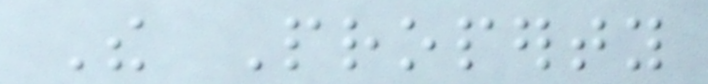The Property
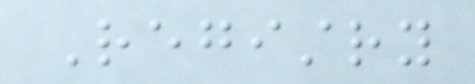Registry
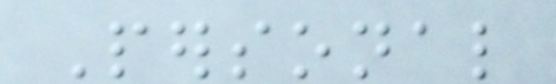Personal
